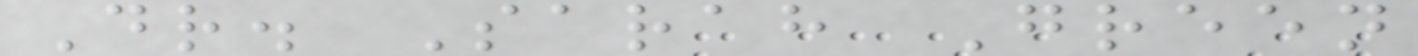Dr. Sarah Green
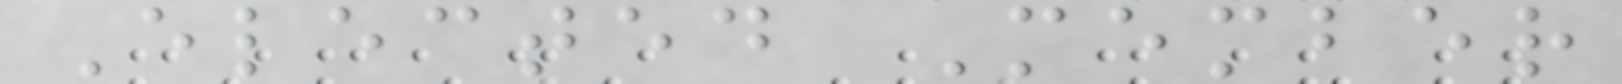Elected Member
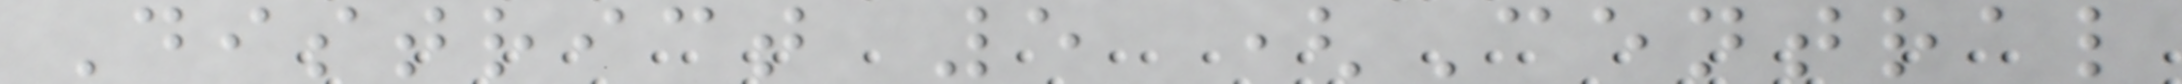District 5 (Central
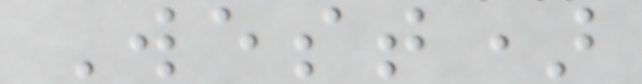West)
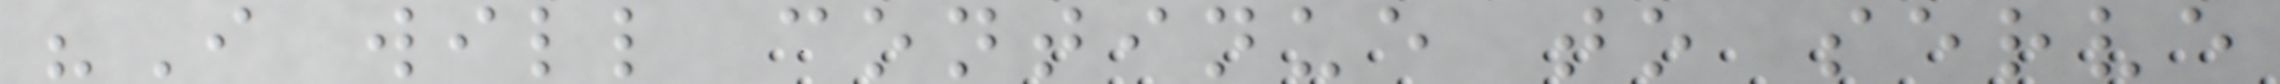"I will continue to serve
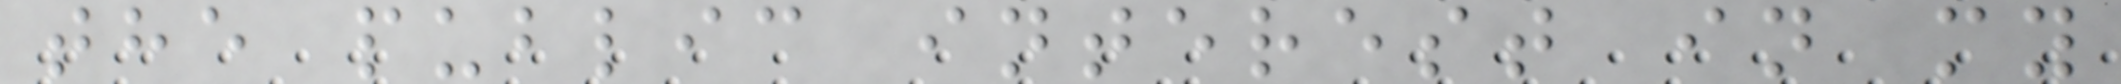the public interest in my
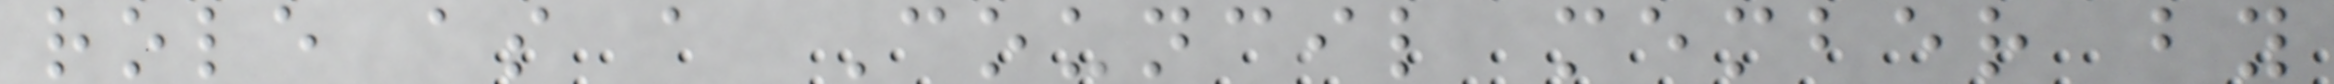role as a Council member by
